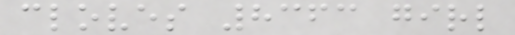cloves 8363 girl
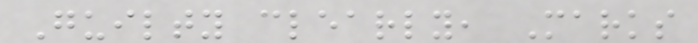Guilty clearly, Marks
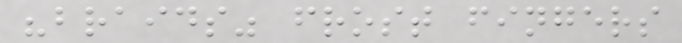"braids" frost fingers
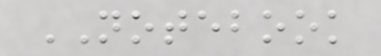NOTEBOOK
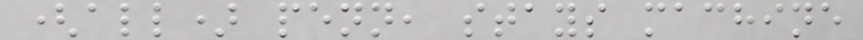(all) penn, stays machine
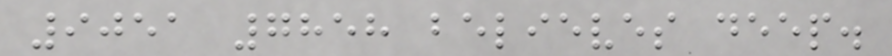9051 7858 believes deep.
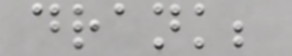drank;
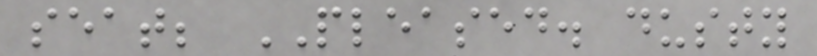seat; PLEASED. dusty
